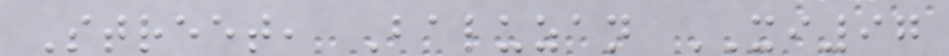Street, Baluzan XI97
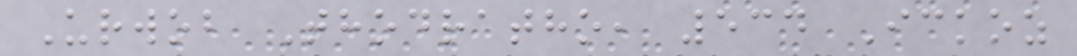Urwob Thodratho, 534 Ickoz
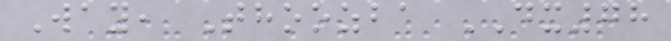Way, Thoozba DX78
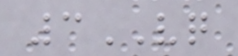3VQ
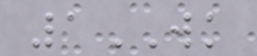1WK
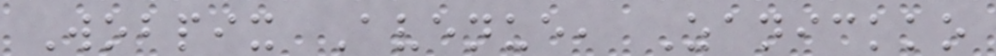Wobpix Avenue, Zanickko
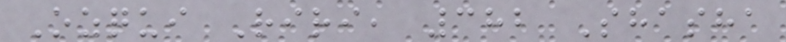Ozqui Riri, 382 Shasha
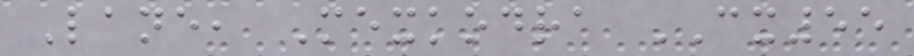Lane, Mexkodra CX55
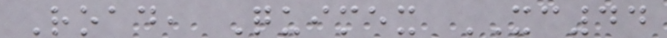Road, Quimex XC44
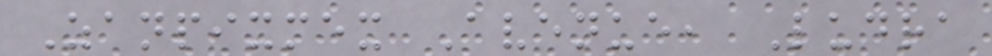Zanpixmex Avenue, Ludra
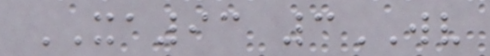XA93 3WV
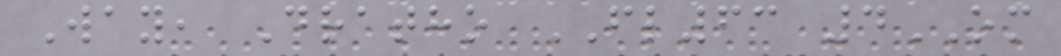Way, Dratho FL63 4OM
